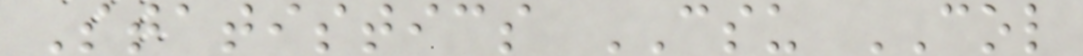Statistics CSU COL
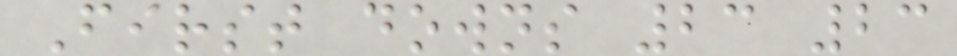First downs 23 23
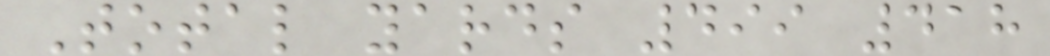Total yards 499 418
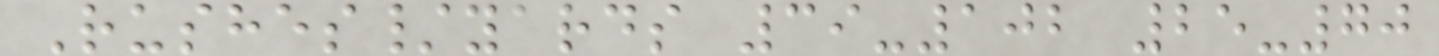Rushes/yards 39-102 25-70
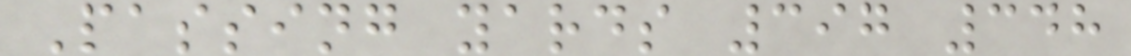Passing yards 397 348
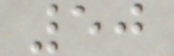50
